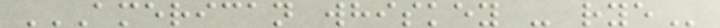AMERICAN WHISKEY - RYE
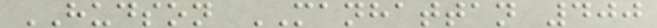HUDSON MANHATTAN 400
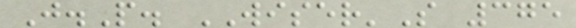J.P. WISER'S 375
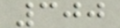300
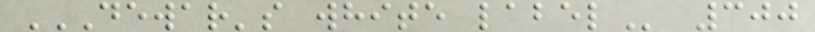DEWAR'S WHITE LABEL 300
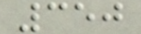350
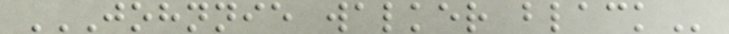JOHNNIE WALKER BLACK
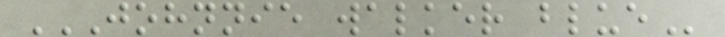JOHNNIE WALKER BLUE
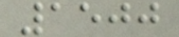1500
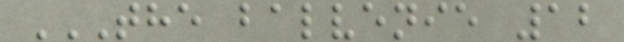THE BALVENIE 12
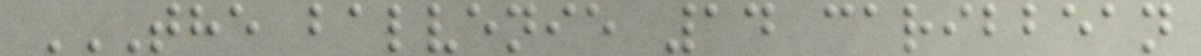THE BALVENIE 14 CARIBBEAN
